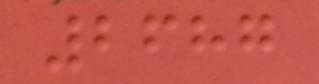2687
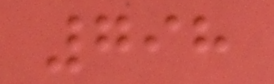798
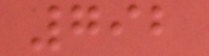792
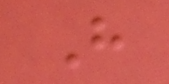H
